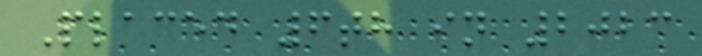Placed 6th in 2023
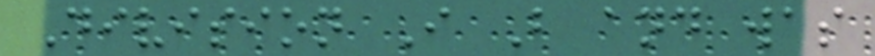Division I B and was
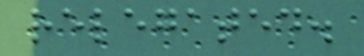relegated.
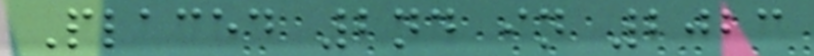Placed 2nd in 2023
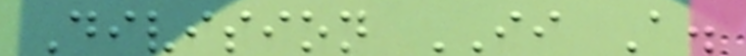Division II A.
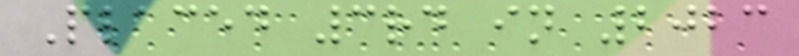Placed 3rd in 2023
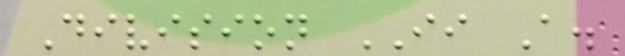Division II A.
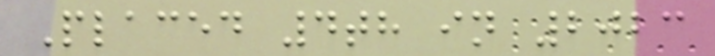Placed 4th in 2023
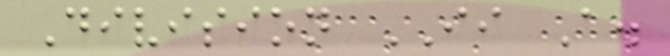Division II A.
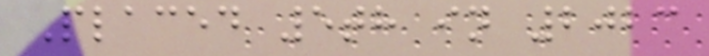Placed 5th in 2023
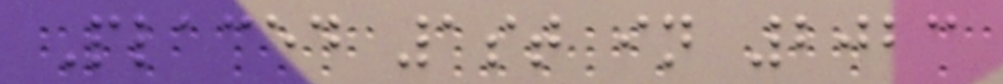Placed 1st in 2023
